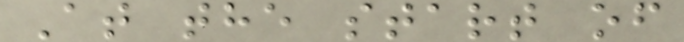At the start of
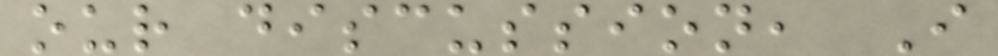our discussion, I
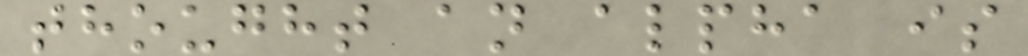thought an alpha is
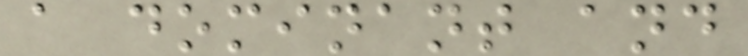a dominant and
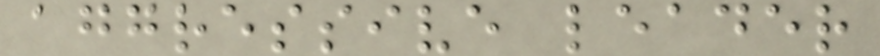aggressive leader
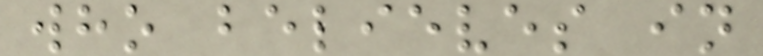who believes in
